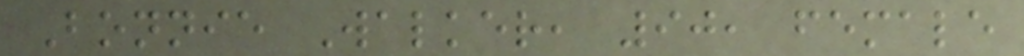Bonnie Walker, 90, female
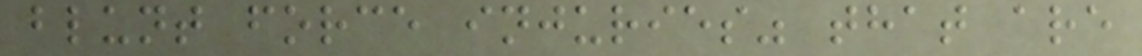blunt force injuries" that are
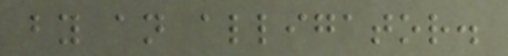by an alligator.
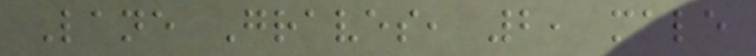Lane Graves, 2, male
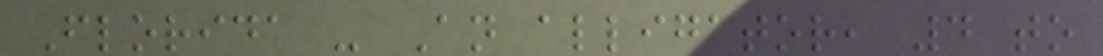Florida - An alligator, 4 to
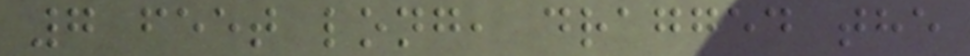7 feet long, dragged the
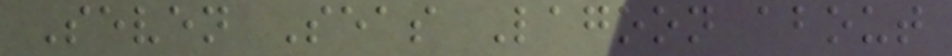Seven Seas Lagoon about
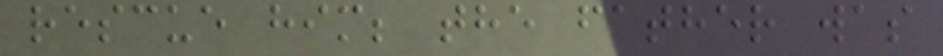rescue him; the father was
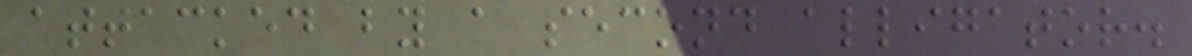attacked by a second alligator.
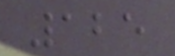125
